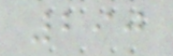290
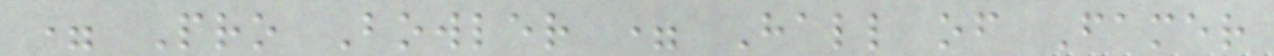= Pro Bowler = Hall of Famer
